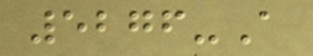5276-A
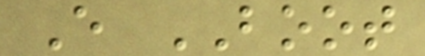E BOOT
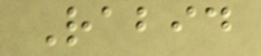Rabid
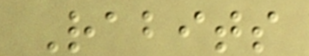Rabits
